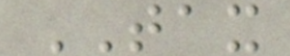TAX
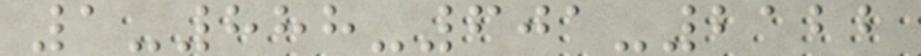1-888-601-2122
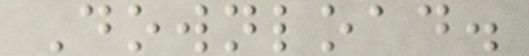Download.
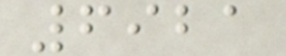6921
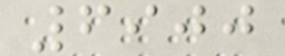6900
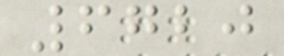6720
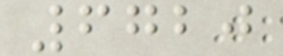6720
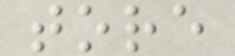tore
